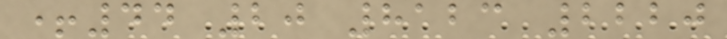+44 20 8123 2220
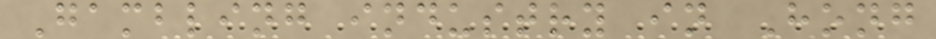Gambling industry in Hong
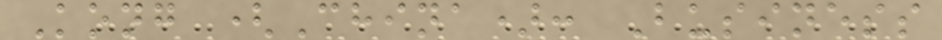Kong (China): Business
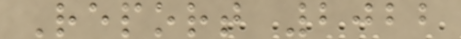Report 2022
